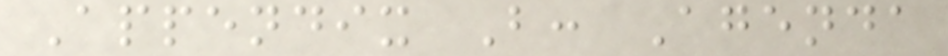Appendix B: Agenda
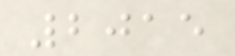2015
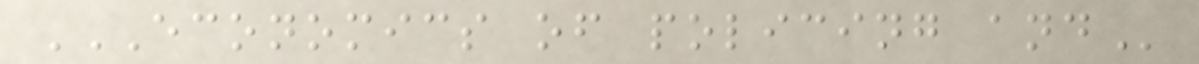ECONOMICS OF POLICING AND
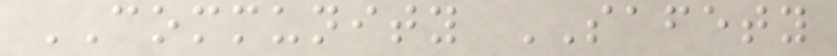COMMUNITY SAFETY
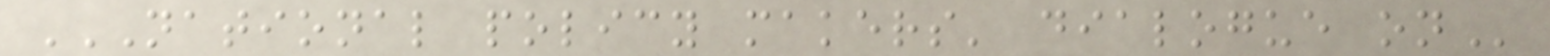NATIONAL POLICY MAKERS' DIALOGUE ON
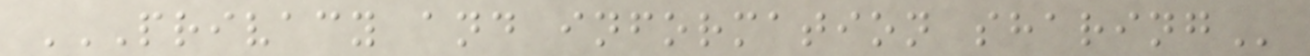PRIVACY AND INFORMATION SHARING
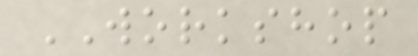WORKSHOP
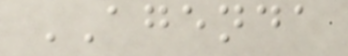AGENDA
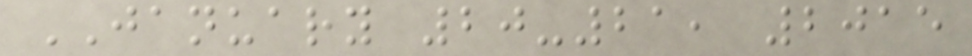JANUARY 20-21, 2015
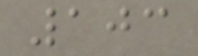103
